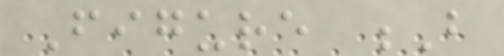Figure B
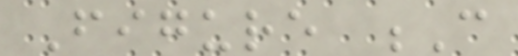Figure C
